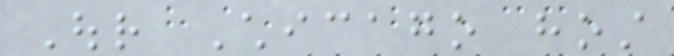Our Chicago host
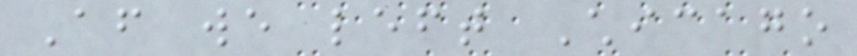After we left Chicago
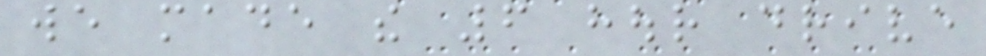we made the 6 hour drive
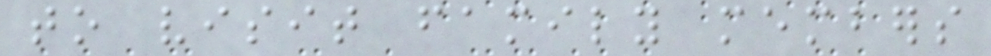to visit family members
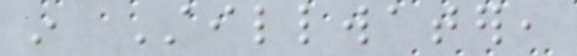in Stillwater,
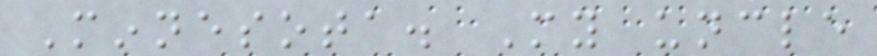Minnesota. My uncle
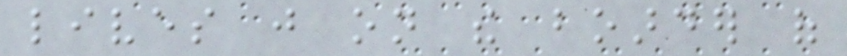lives just on the boarder of
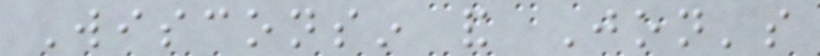Wisconsin and Jon's
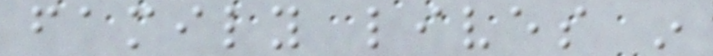family lives in
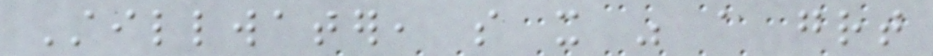Stillwater, so it was a great
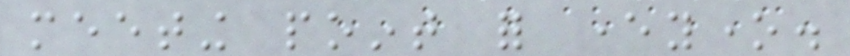meeting point for everyone.
